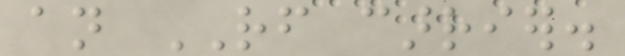an RF carrier.
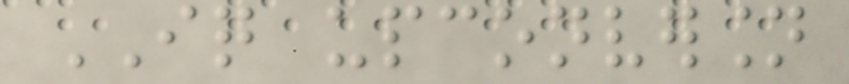IQ upconversion
